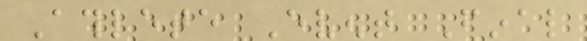Athlete Event Final
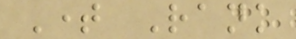Time Rank
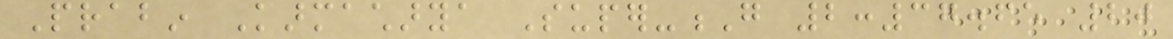Prabin Karmacharya Super-G 2:37.65 20
